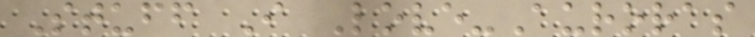Stuff I Love-Auroras
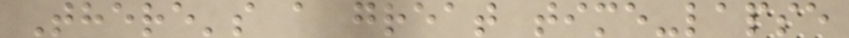There's a great time-lapse
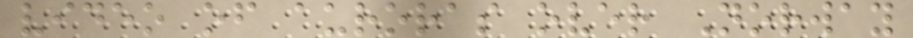video of auroras over Norway
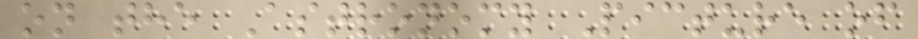on the Astronomy Picture of
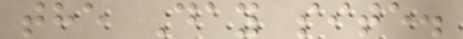the Day site.
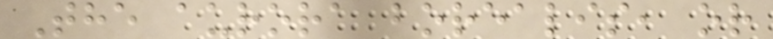The aurora borealis, or
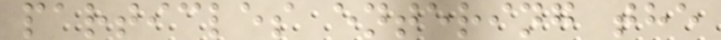particles entering the
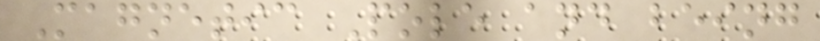Magnetic Pole and being
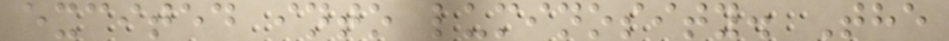excited into luminosity. The
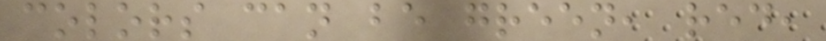colors can be green, red,
